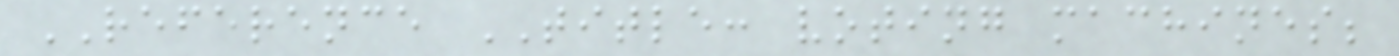REFERENCE TITLE: voting machines;
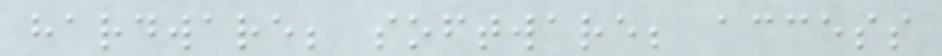hardware; software; access
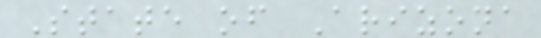State of Arizona
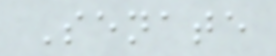Senate
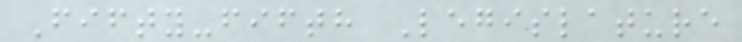Fifty-fifth Legislature
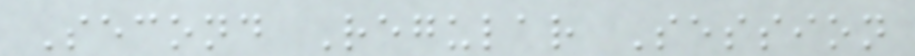Second Regular Session
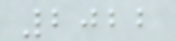2022
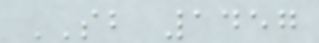SB 1457
